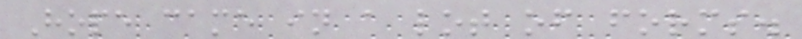Hope came in a lot of forms.
